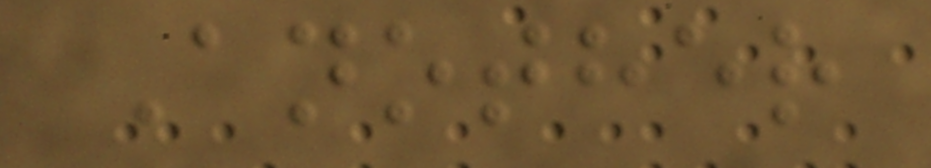Another
